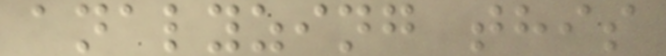analyzing this
